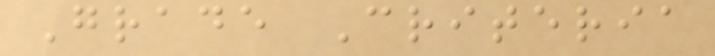Grade Criteria
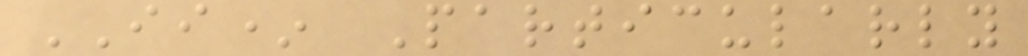II* Particularly
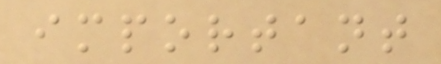important
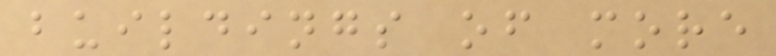buildings of more
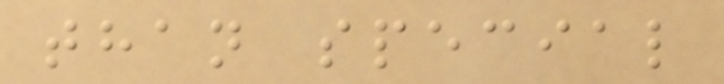than special
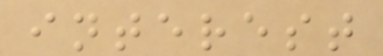interest
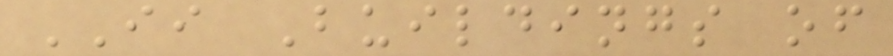II Buildings of
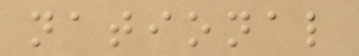national
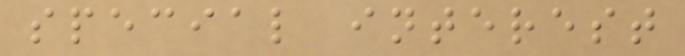special interest
